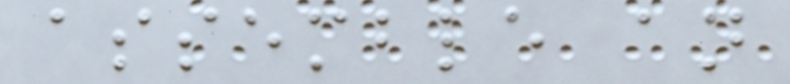assemble an
